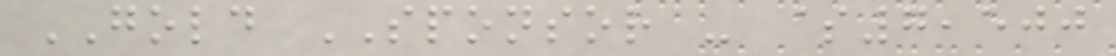GOLD SPONSOR - $7,500
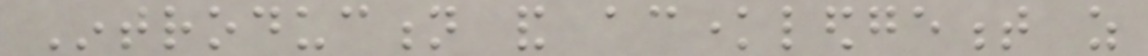Introduction and acknowledgement as
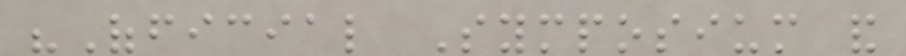"Official Symposium and
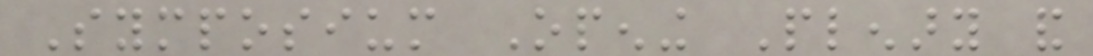Symposium Opening Plenary and
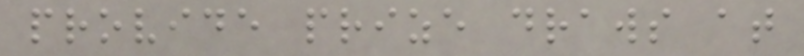provide prize draws at
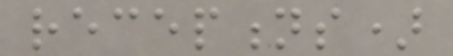receptions)
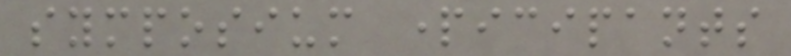symposium participants
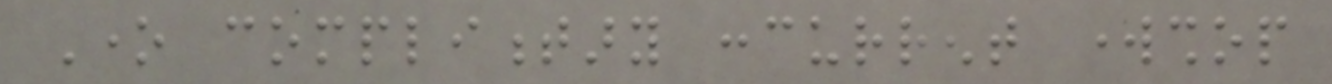One complimentary concurrent workshop
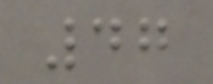47
